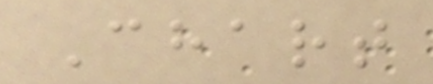Chart
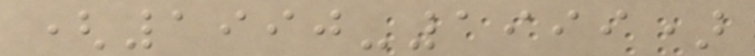(1990-1999)
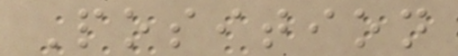Position
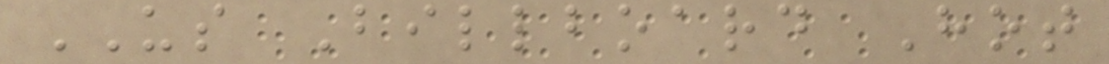US Billboard Hot
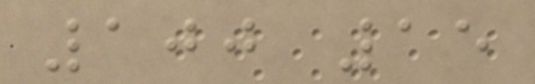100 15
